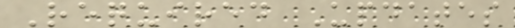Required Updates
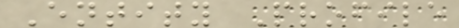Entity Profile
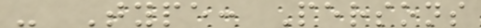- Type: Persons
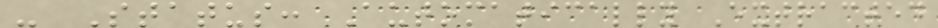- Status: Automatically Extracted
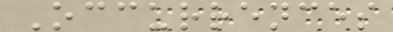Occurrences
